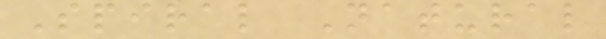Spiral Natural
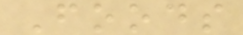Foods
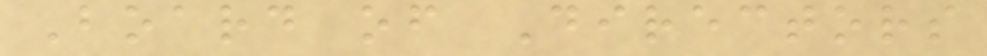Board of Directors
